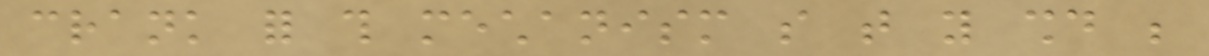crank for this mechanism so that you should be
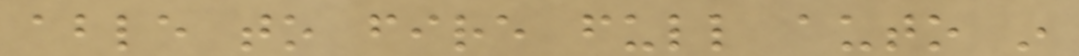able to fire full auto in
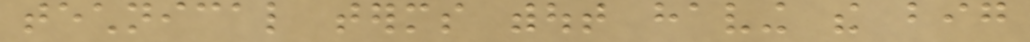technical terms without having the big
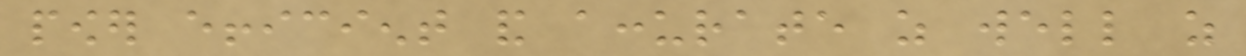power efficient and accurate as well as
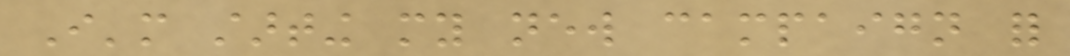I'm starting my new campaign for
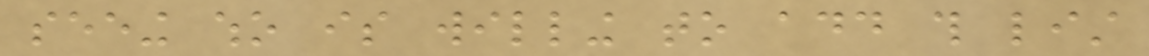seeing who is willing to add this list
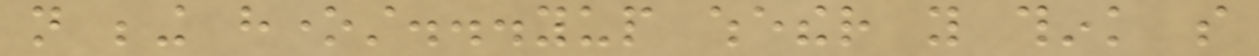not being honest...yup whether you think so
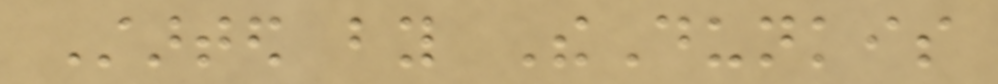Started by TheDunkis
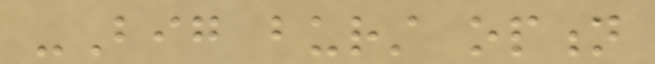-Big burst option
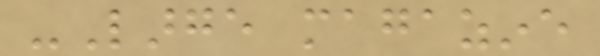-Large magazine
